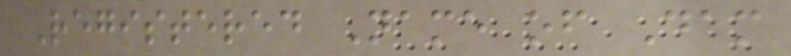Registered Name of Dam
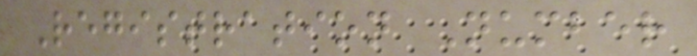Registration Number
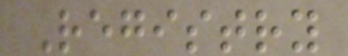Registry
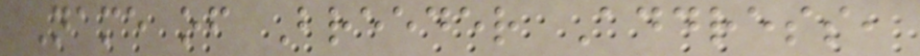Name of Breeder Address,
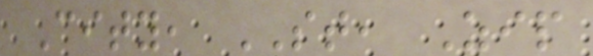City, ST, Zip
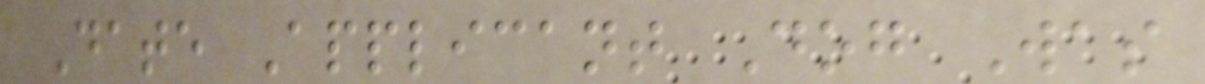Date Applicant Dog Was
